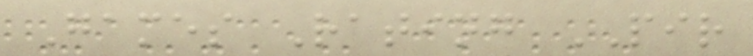Games Rating PIR
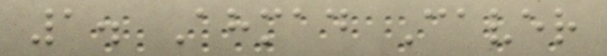1. Ahmad Caver
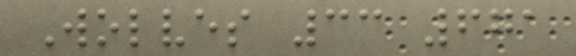Wolves 33 671
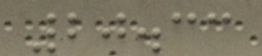20.33
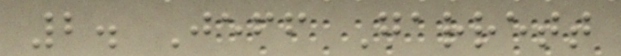2. Jeff Garrett
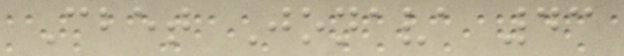Cbet Jonava 43
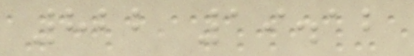822 19.12
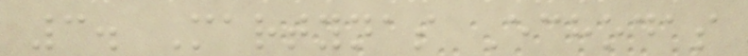3. Martynas Echodas
